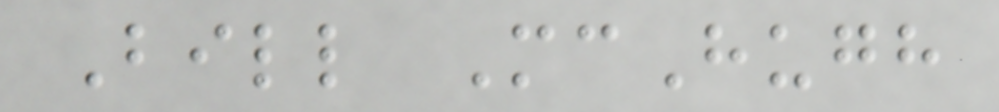Bill McHugh
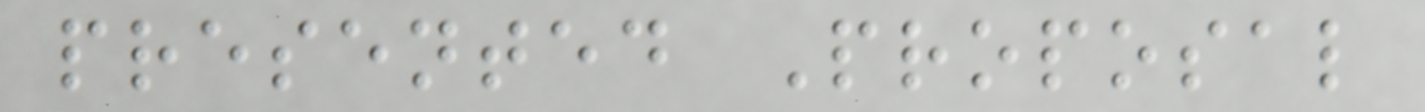presented Proposal
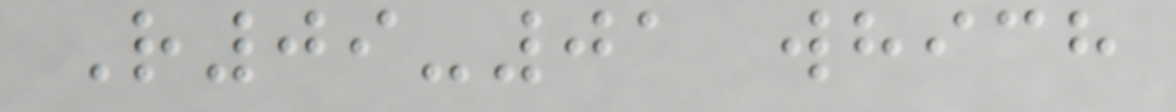R09-01 which
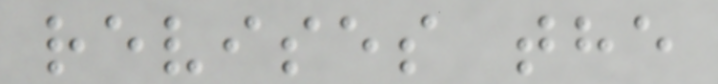revises the
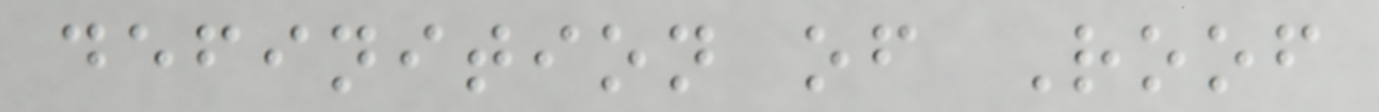definition of Roof
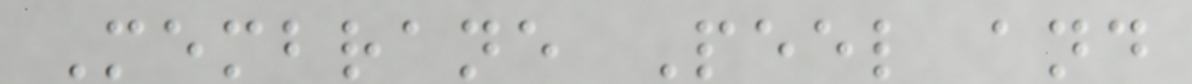Membrane Peel and
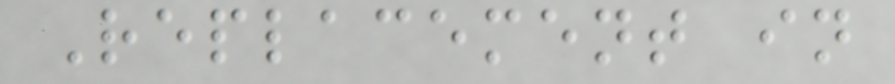Replacement in
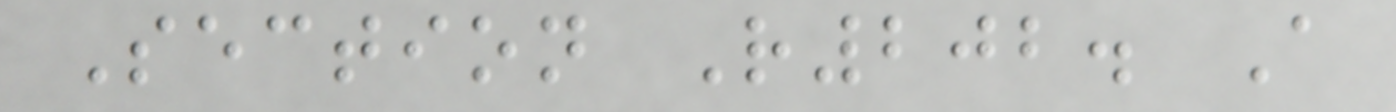Section R202. A
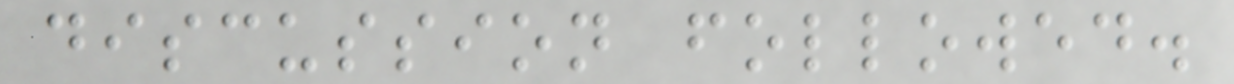discussion followed.
